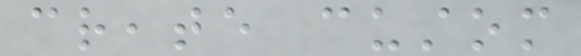create custom
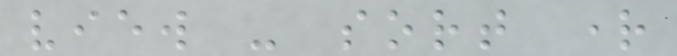view - sort right
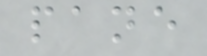pane
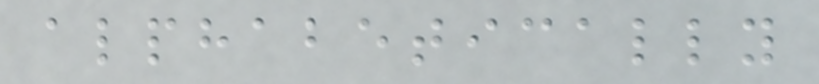alphabetically
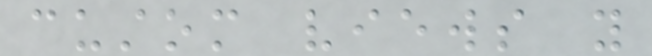custom views you
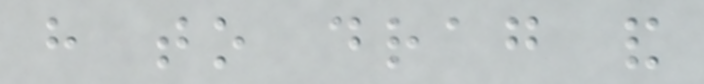have to drag and
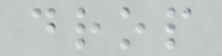drop
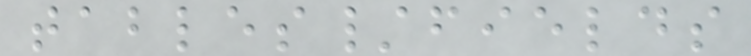tables/fields
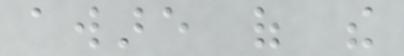aware of the
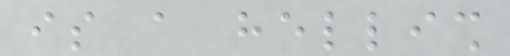is a hellish
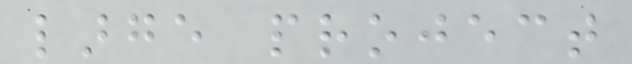large project
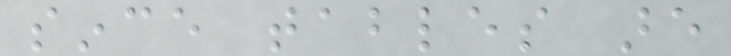since tables are
